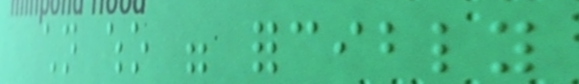children who were forcibly
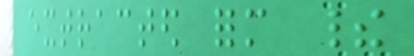extracted form their
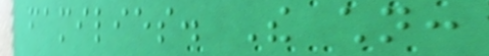families. The children:
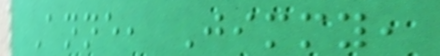Anne, Jimmy,
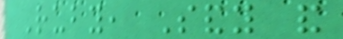Ruby, Sandy and
